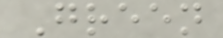Green
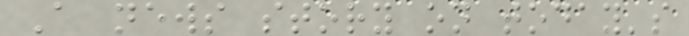A news story on today's
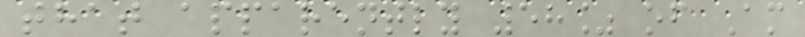that apparently 58% of Am
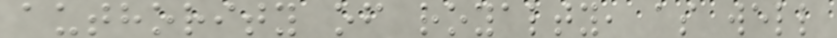authority of royalty, as well
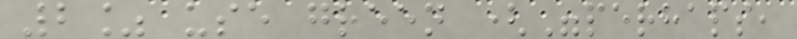2% use green ("perhaps,
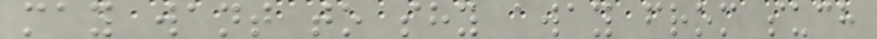may want to shy away from such
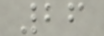26
